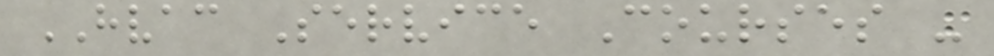HVAC Service Courses -
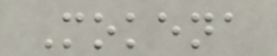Mokena
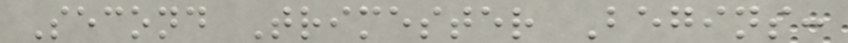Second Trimester Begins:
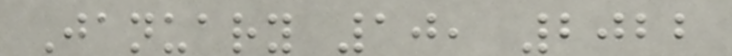January 10, 2022
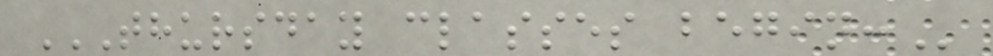THURSDAY CLASSES BEGIN:
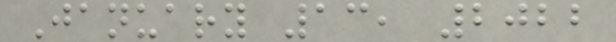January 13, 2022
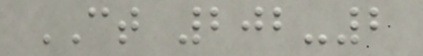CT 202-2
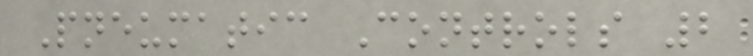Pneumatic Controls 2
